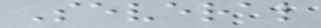Several
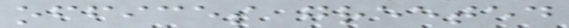offices greeted
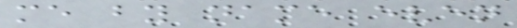me by name even
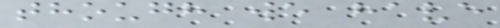though we have
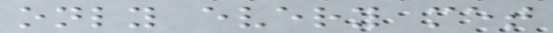only every met
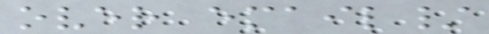over email/
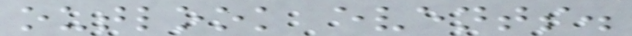outlook events.
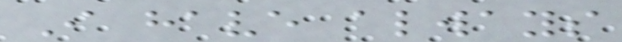I have always
